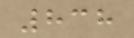838
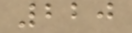220
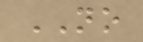NO
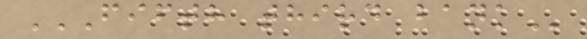FIFTH THIRD BANK
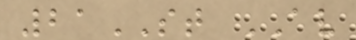21ST AV
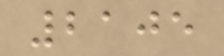2105
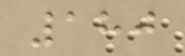180
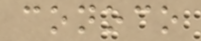conoco
